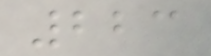223
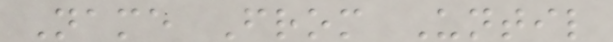Name From Until
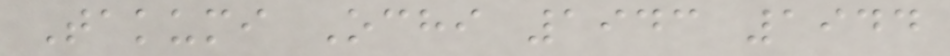Takumi Ochi 1943 1944
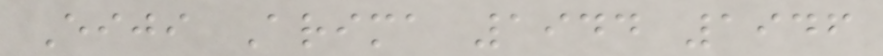Eiji Arima 1944 1946
